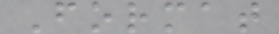Format
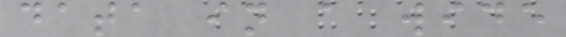data in a wide
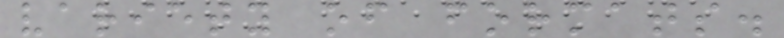variety of formats.
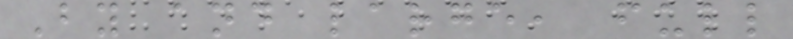By and large, full
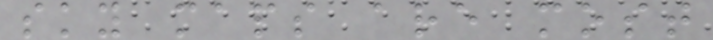sky maps are most
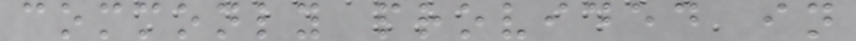commonly provided in
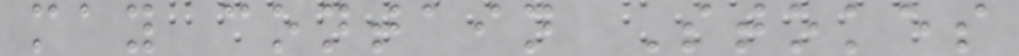may contain Stokes
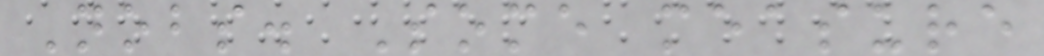Nobs. Some measure
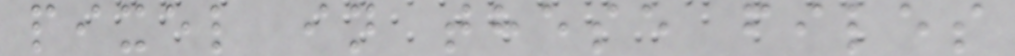pixel in these files
